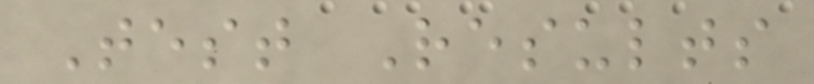Test Results
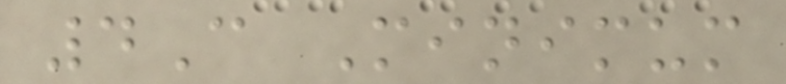4C Minimum
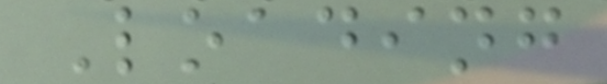Loading
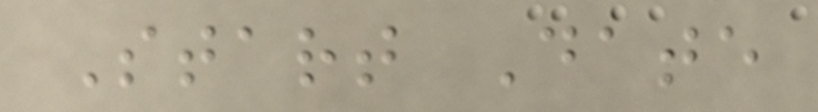Start Date
